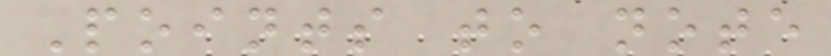Points to note
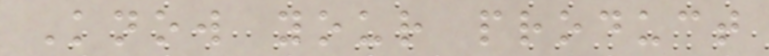Know your product
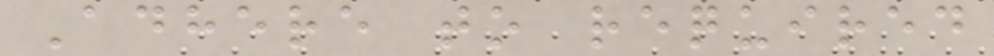Adhere to required
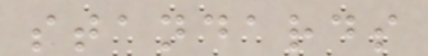standards
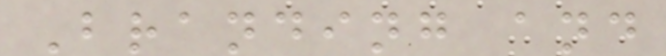Branding and
